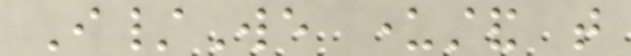I/We understand that
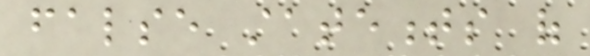false statements of
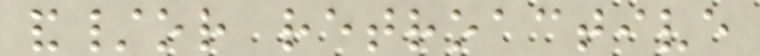and/or retroactive
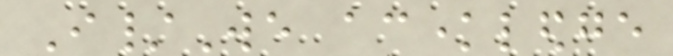I/We acknowledge
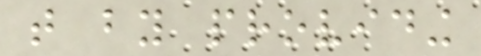that by providing
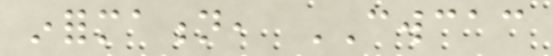information, CWCAC
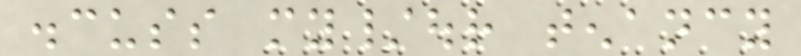discuss my/our tenancy
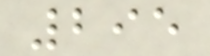295
